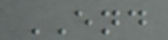END
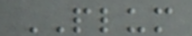PLUM
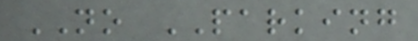NO PARKING
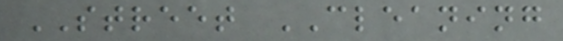STREET CLEANING
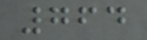764
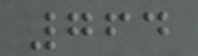764
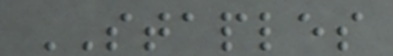STAPLES
